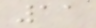11
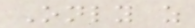Only as
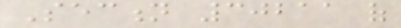Section 30211 of
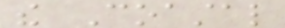the Coastal
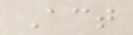Act
